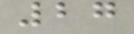27
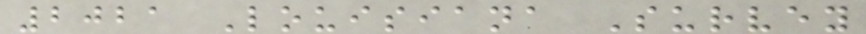2021 Louisiana Survey
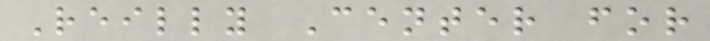Reilly Center for
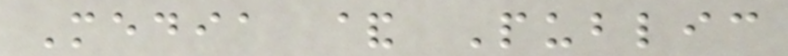Media & Public
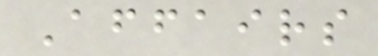Affairs
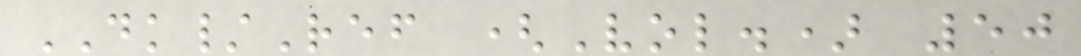DK/Ref (Vol.) 50
